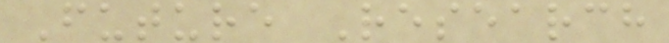Future Research
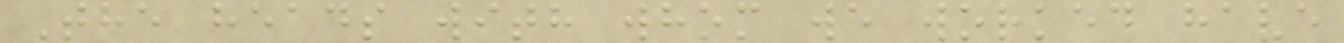The heads with whom we worked have
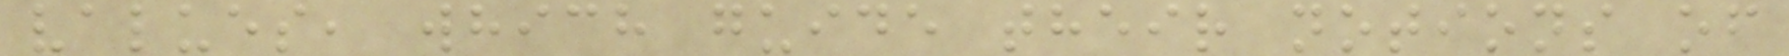values, which guide their notions of
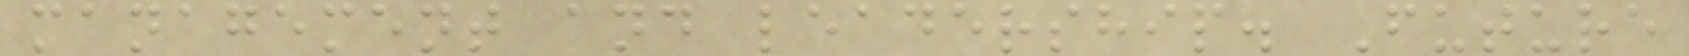management and leadership. Future
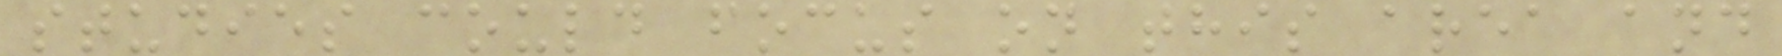studies could focus on this area and
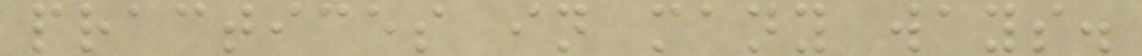practices in many ways.
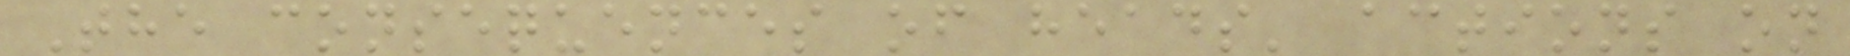The consequences of heads' actions on
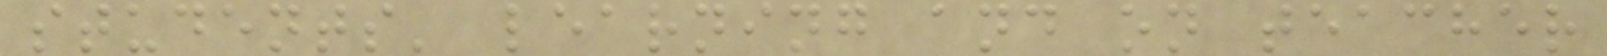students' learning and on teacher
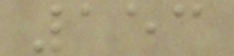153
